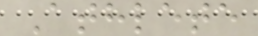Athlete
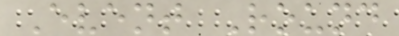Event Round
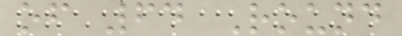of 64 Round
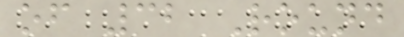of 32 Round
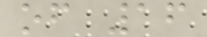of 16
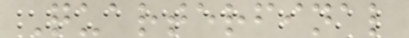Quarterfinal
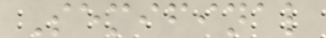Semifinal
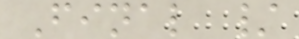Final /
